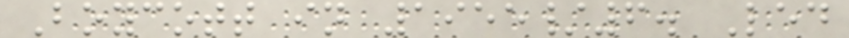Boycott in 1955/6. Led
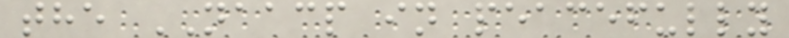the NAACP in peacefully
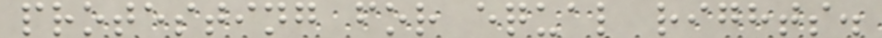protesting for equal rights.
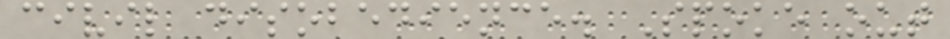civil disobedience. Spoke out
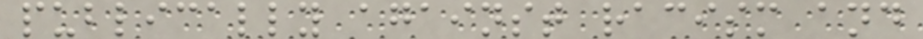publically against racism and
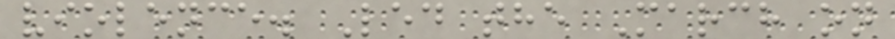violence. Led the March on
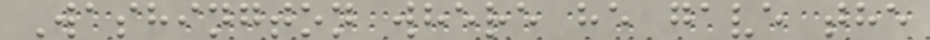Washington where he gave the
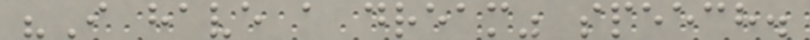"I have a dream" speech.
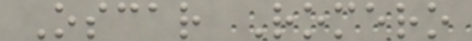Oscar Romero
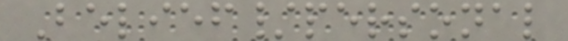Belief/personal
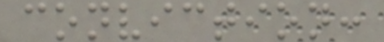conviction:
